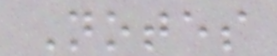Notes
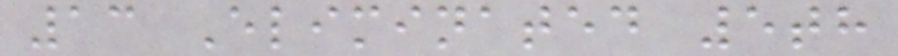13 Eliminated 5th
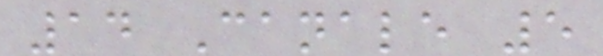14 Canale 5
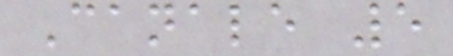Canale 5
